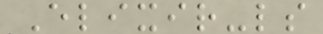Elixir-ls
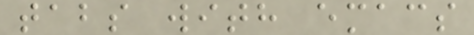tabs with emacs
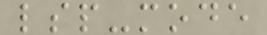lsp-mode
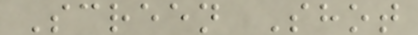Screen Shot
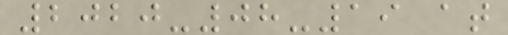2020-08-19 at
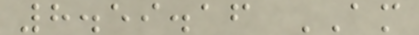8.59.16 AM
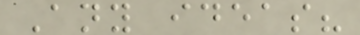Any ideas?
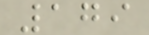179
